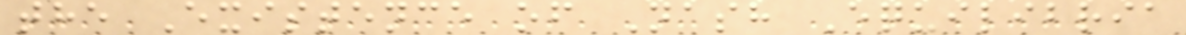the Existence of Nash Equilibria
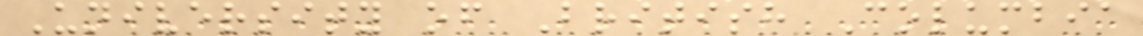University of British Columbia
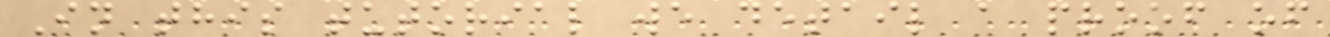In this tutorial we detail a proof of
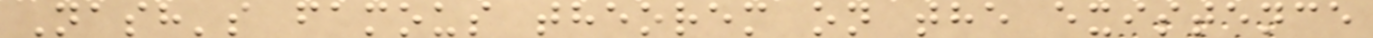Nash's famous theorem on the existence
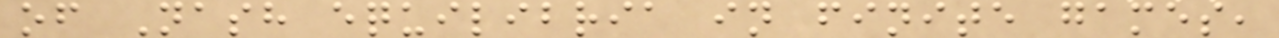of Nash equilibria in finite games,
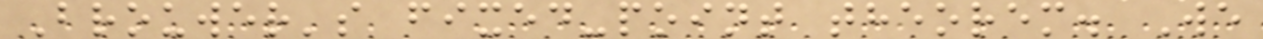Brouwer's fixed-point theorem. We
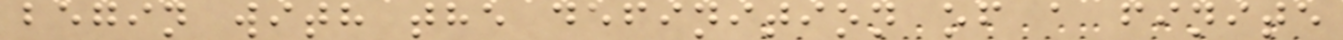begin with the definition of a finite
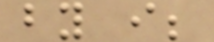by i;
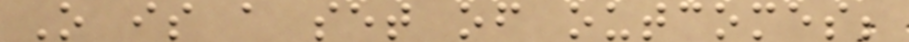O is a set of outcomes;
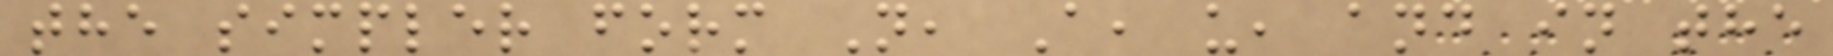the simpler form N, A, u, and in the
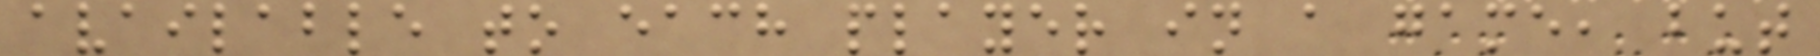available to each player in a game, but
